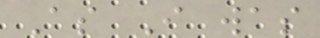As I was
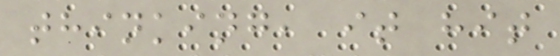thinking, it hit
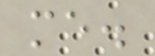me.
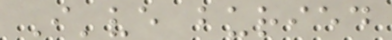I've buried
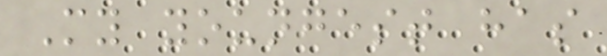My youngest has
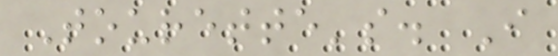Tourette's. I
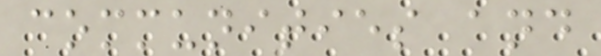communities and
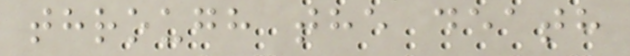through the death
